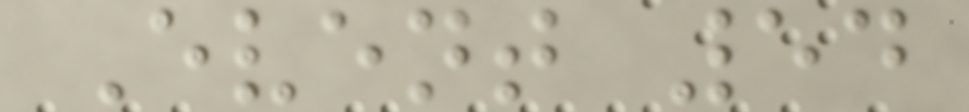Event 54
